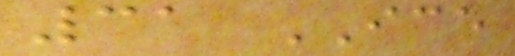31 ICE
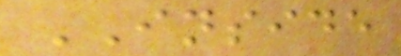INSIDE
